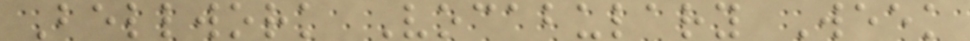Bellwork Vocabulary Week
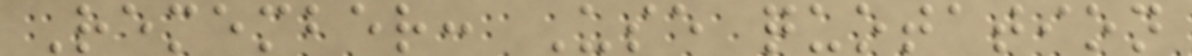Remember: Use quotation
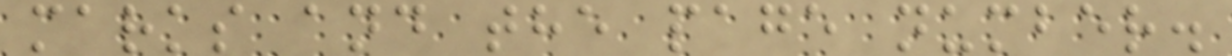marks and the page number.
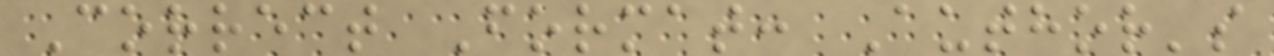Correct Format: Author's
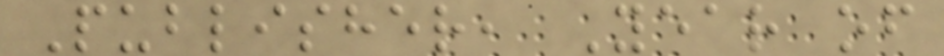Publisher, Year of
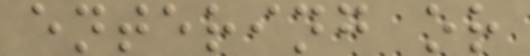entering or
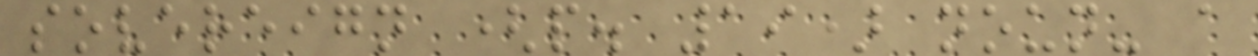sovereign (p. 19) noun- a
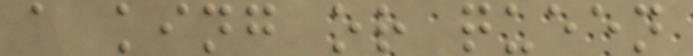a king or queen
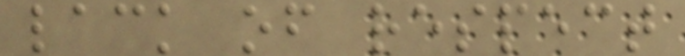lack of respect
